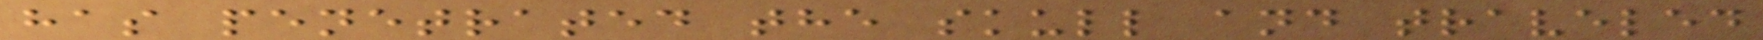has penetrated the skull and traveled
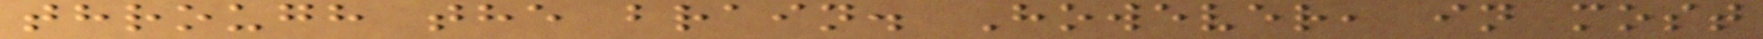through the brain. However, in most
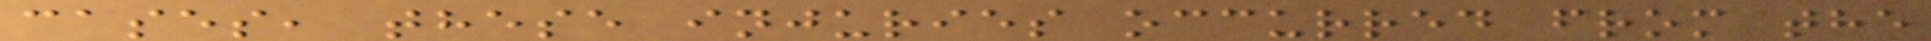cases, these injuries occurred from the
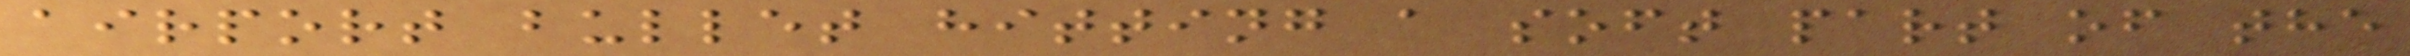airport bullet hitting a soft part of the
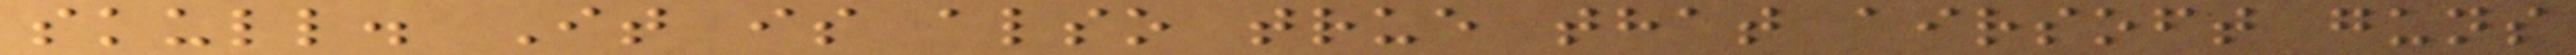skull. It is also true that airsoft guns
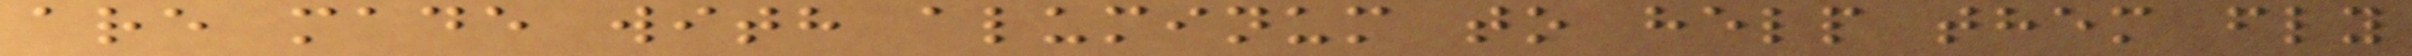are made with aluminum to help them fly
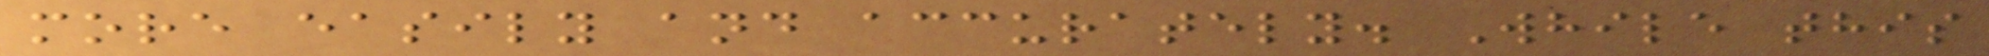more easily and accurately. While this
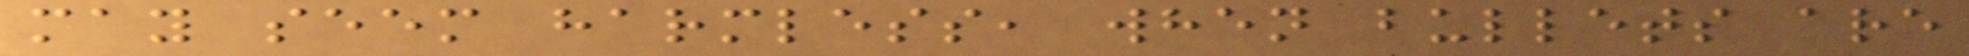may seem harmless, when bullets are
